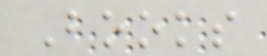Books
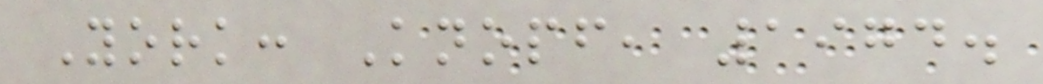York: Knopf, 1974.
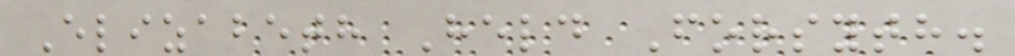Elizabeth Held Forsyth.
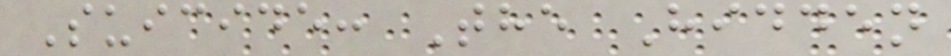Suicide: The Hidden
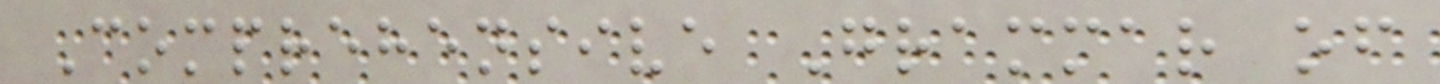Comprehensive Grammar of
